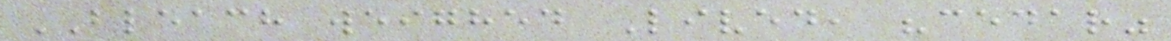BLEACH weighed Lived, "cedar"
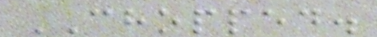CHOPPED.
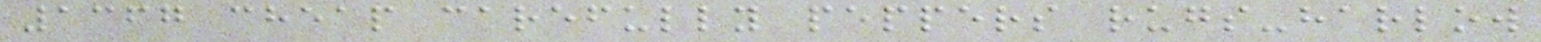1367 cheap carefully peppers rugs-harlow
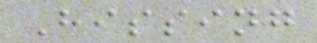Hissing
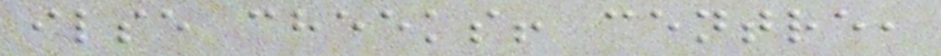ilse cheeks! centre,
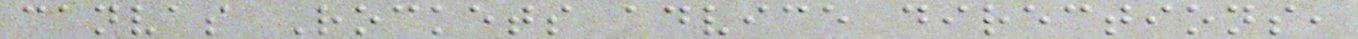canvas Rockets advice directions,
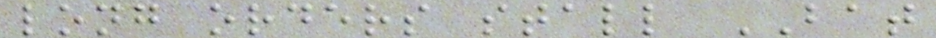long orders stall BAT
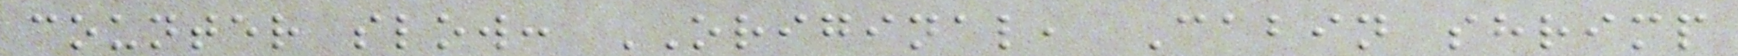counter slow: ORIGINAL, Cabin shrimp
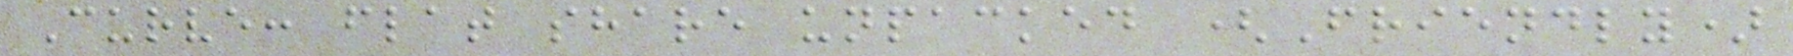Curve: flat share unpacked (Friendly)
